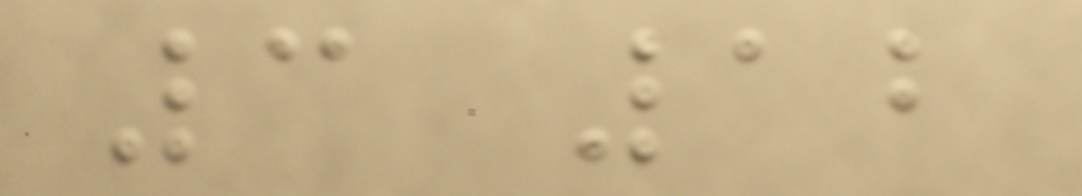3 12
